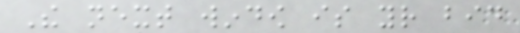The next window is your bid
